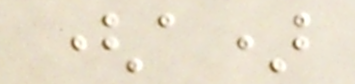(a)
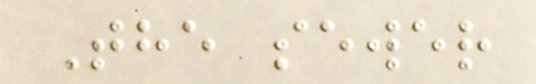The sewer
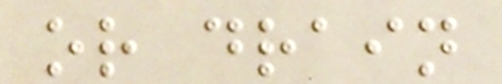or drain
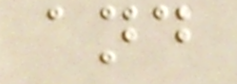and
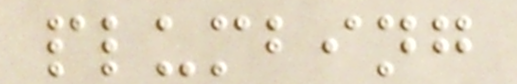plumbing
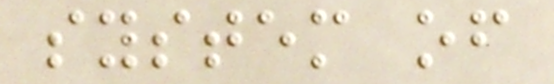system of
